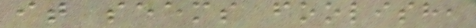it seems foolish,
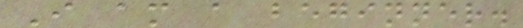I am a beginner.
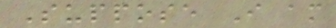Suppose I am
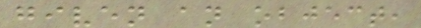given an object,
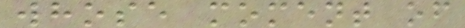whose moment of
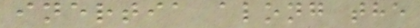inertia along the
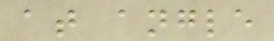at angle
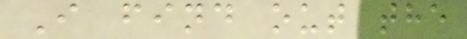I find out the
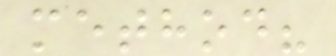method?
